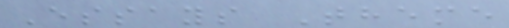Essays Theme
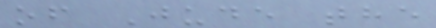of Jude the
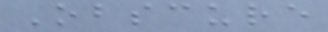Obscure
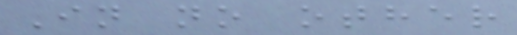In no other
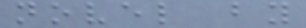novel by
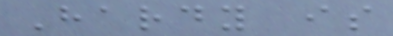Hardy is
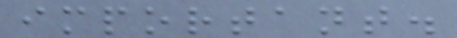important.
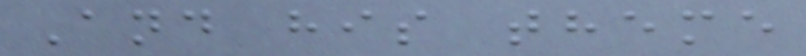And his theme
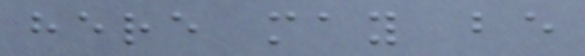here may be
